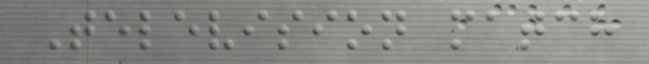Television match
